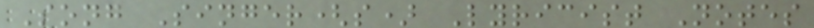Song Singer(s) Lyricist Notes
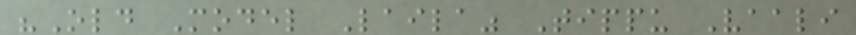"Old Model Laila" Tippu Vaali
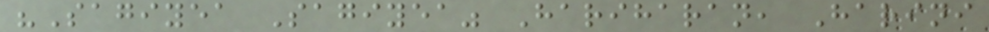"Sagiyea Sagiyea" Hariharan, Harini
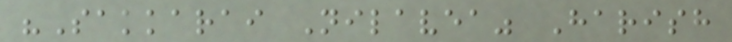"Sakkarai Nilavea" Harish
